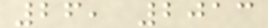26, 2013
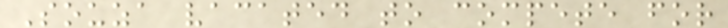Souza vacated to compete for
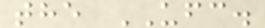the UFC.
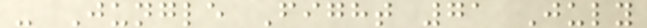- Jungle Fight 71 July
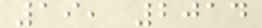19, 2014
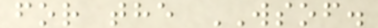for the WSOF.
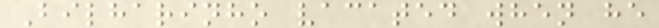Bilharinho vacated when he
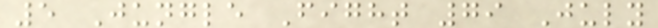5 Jungle Fight 79 July
